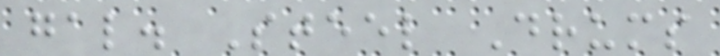gal. Steel Drums
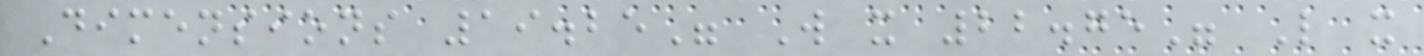Dimensions 19.25" W x 22.75" L x
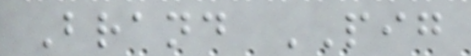Brand PIG
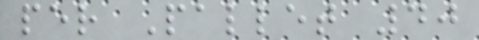per Pallet 40
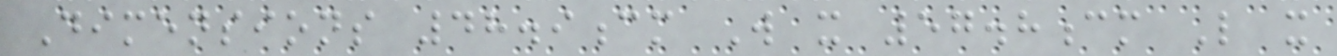Dimensions 48.9cm W x 57.8cm L x
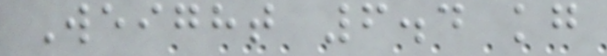Weight 6.4 kg
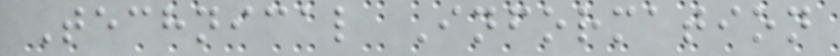Technical Information
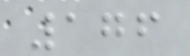176
